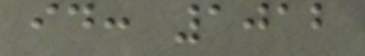id: 1012
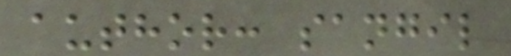author: sangil
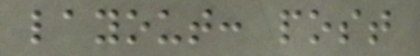layout: post
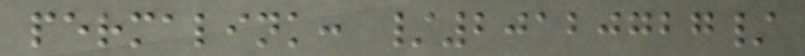permalink: /20120727/
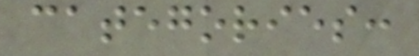categories:
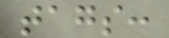tags:
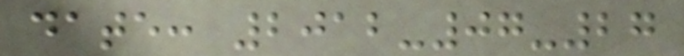date: 2012-07-27
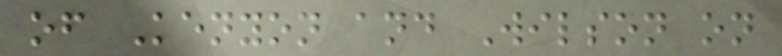of Kenyon and Wilson on
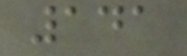141
